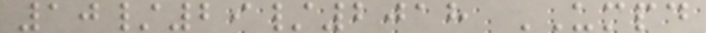10/29/2018 UMPD
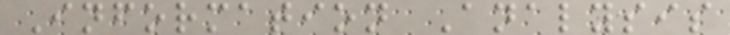Information Analysis
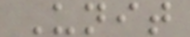Unit
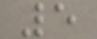5
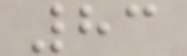83
